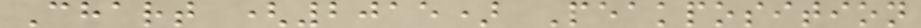Chart (2015) Peakposition
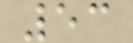53
